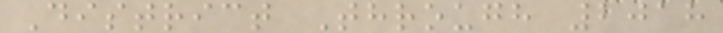District Through 2018
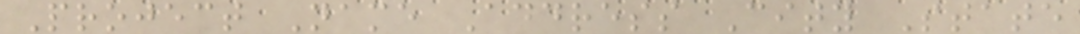Project Name Address City State
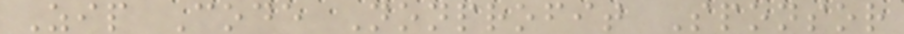Zip Code Nonprofit Sponsor
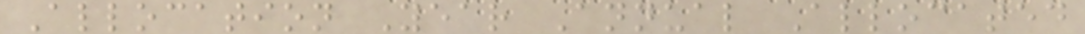Allocation Year Annual Allocated
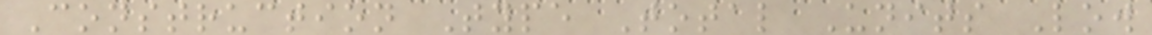Construction Type Total Units Low
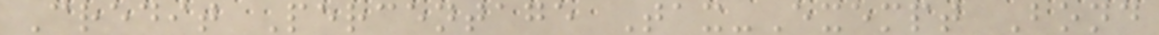Credit Percentage Tax-Exempt Bond
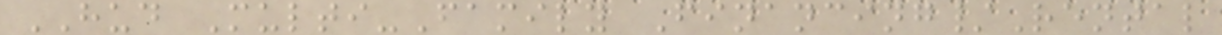HUD Multi-Family Financing/Rental
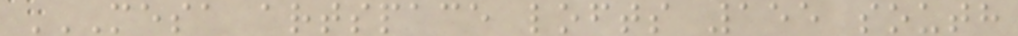MESA ARTSPACE LOFTS 155 SOUTH
